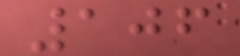106
